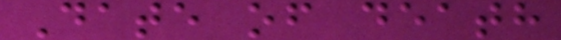Date of death
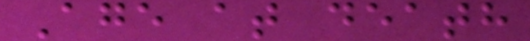Age at death
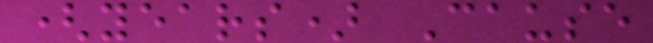(years) Cause
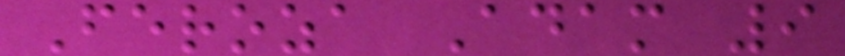Feroza Adam 9
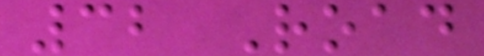32 Road
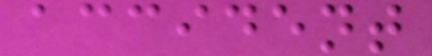accident
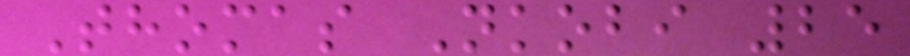Thomas Nkobi 25
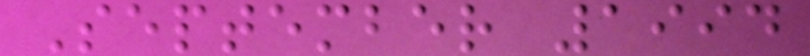September 1994
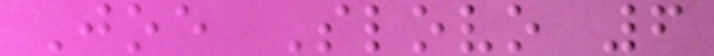Joe Slovo 6
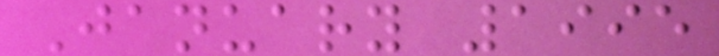January 1995
